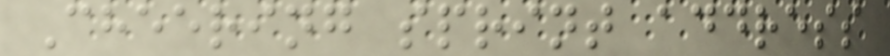Cheering sprint address
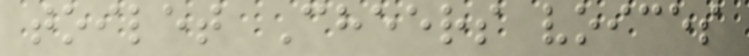toilet Cheers voices
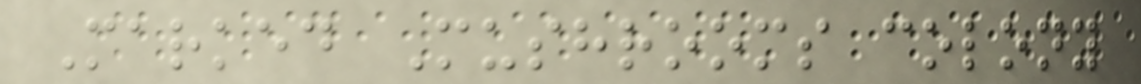Marked Mushrooms colony
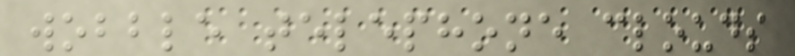wobble telephone clouds
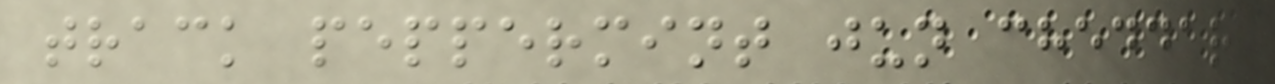track peppermint jun cheddar
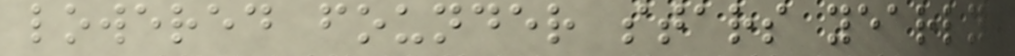lowered founder stars yearly
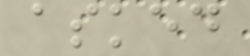asked
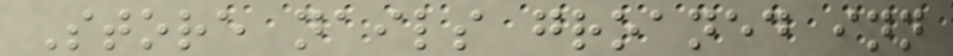Store nails groaned inn
